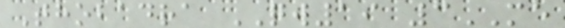Thobadra QW19 3ME
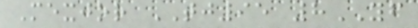Mexjor TJ95 8YF
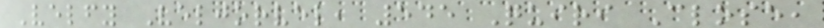Velfy Veljorvel, 545 Quiri Close,
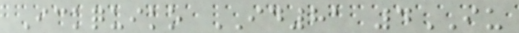Ickquiko ID81 4IU
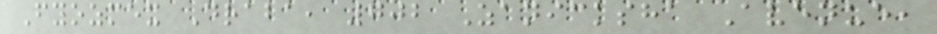Fyozmex Draba, 702 Zanicksha Avenue,
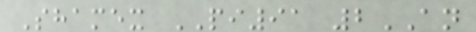Shamex PI91 2AN
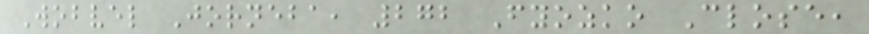Wobvel Jorneba, 272 Fyozko Close,
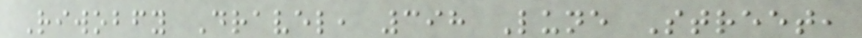Riwobfy Dravel, 398 Lune Street,
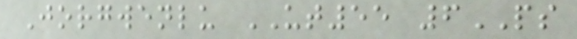Jorgwenlu UT55 6PS
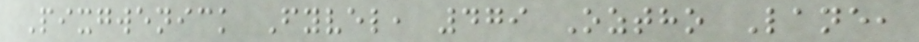Pixgwenick Fyvel, 479 Oztho Lane,
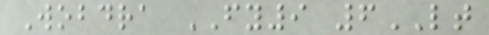Wobdra FY9 6LT
